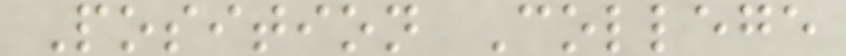Position College
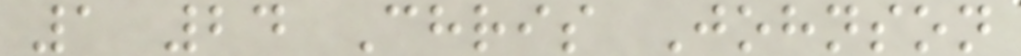1 24 Chris Johnson
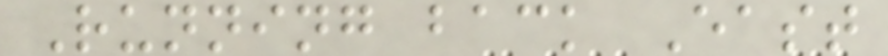Running back East
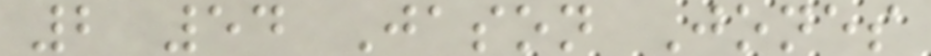2 54 Jason Jones
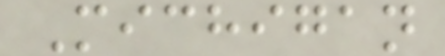Michigan
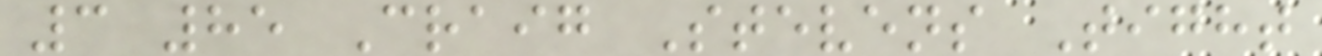3 85 Craig Stevens Tight
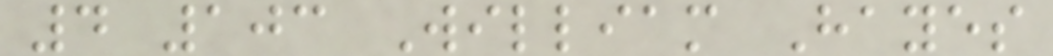4 103 William Hayes
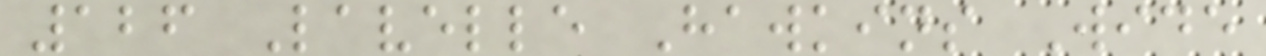126 Lavelle Hawkins Wide
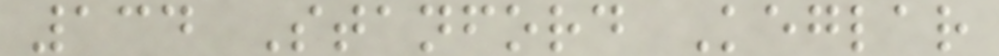134 Stanford Keglar
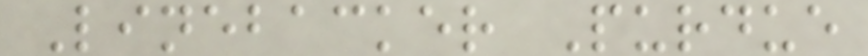Linebacker Purdue
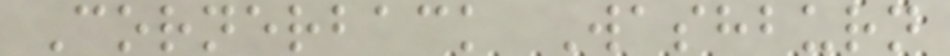Cornerback Washburn
